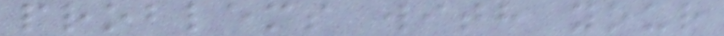problems with your
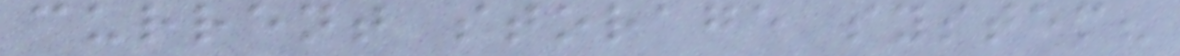current storage system?
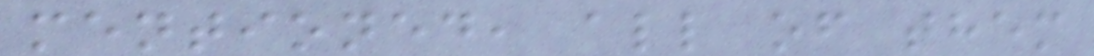mentioned, all of them
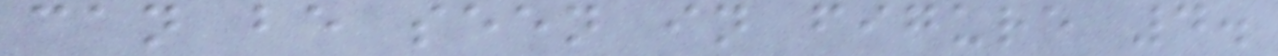can be seen in figure 4.
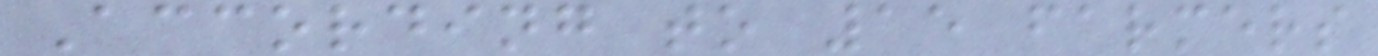According to 15 farmers
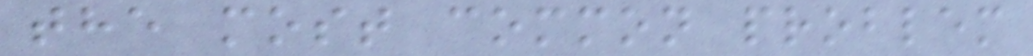the most common problem
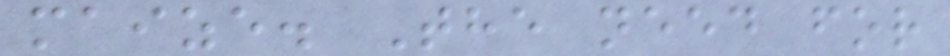maize. The need for
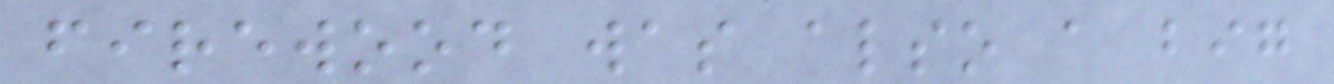firewood was also a big
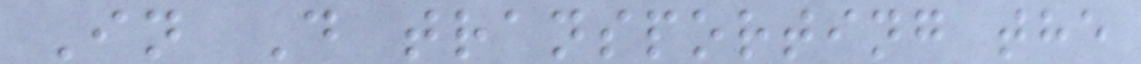In D transporting the
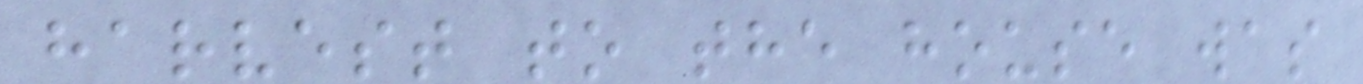harvest to the house was
